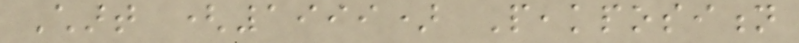Chart (1999) Peakposition
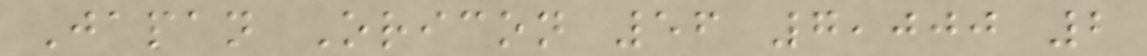Japan Oricon 56 7,000 2
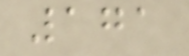171
